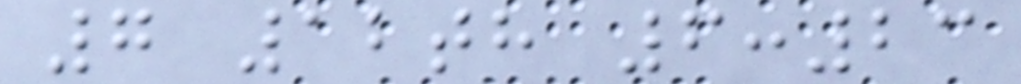7 12th 6:23
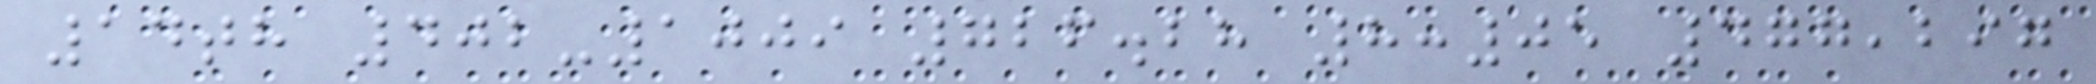14th 402-1009 726.28 8:05 477,297
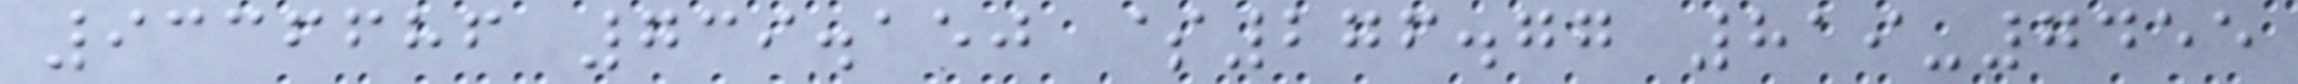9336686 739.150 $276.77 819-7455
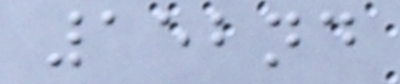152nd
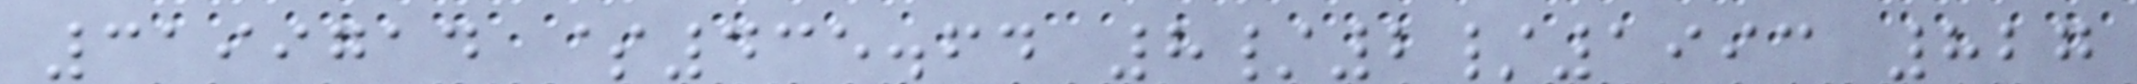3199714 $435.64 8/2/1993 827
